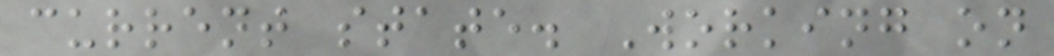current state. Working on
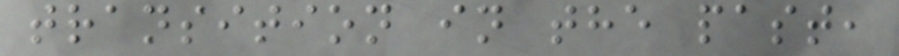transition in the past,
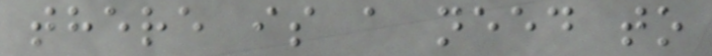there is a need to
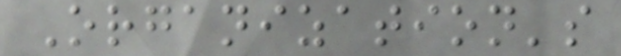Organization's
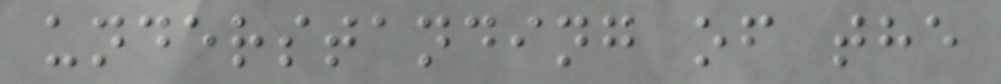understanding of the
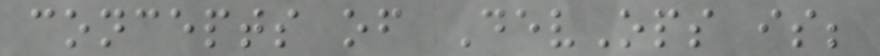concepts of DevOps is;
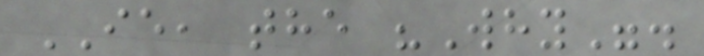IE, the "Why".
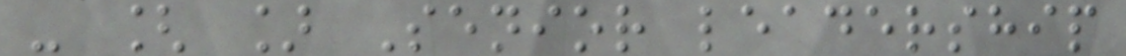- [ ] Senior leadership
